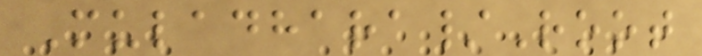Muladhara/Root
